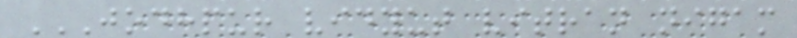JODHPUR VIDYUT VITRAN NIGAM
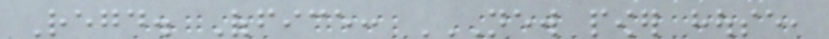Regd. Office: NEW POWER HOUSE,
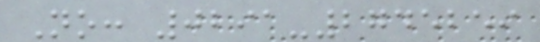No: 0291-2745259
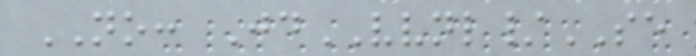NO: JdVVNL/SE
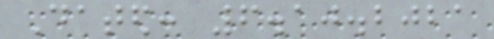Dated: 6.10.2021
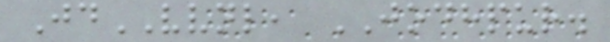JdVVNL, JODHPUR.
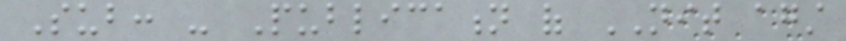Sub: - Publication of NIT against
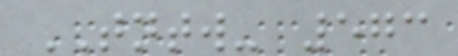TNTW- 573
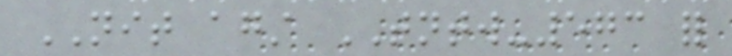NIT against TNTW-573 for
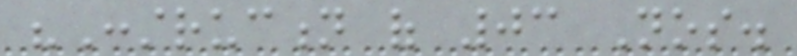"Construction of 03 Nos.
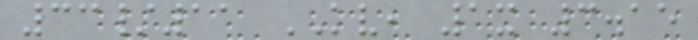33/11 KV, 1x 3.15
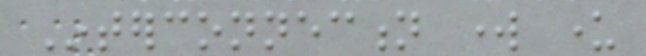Interconnection work under
